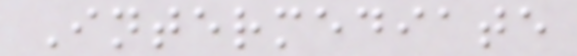Intermediate
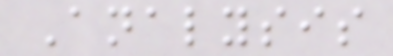Analysis
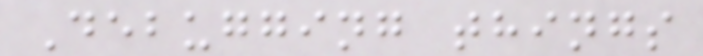Debugging things
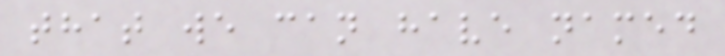that we can have named
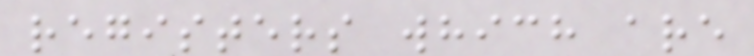registers which are
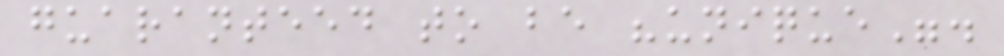guaranteed to be "unique".
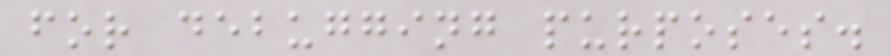for debugging purposes.
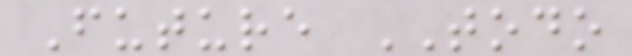Future TODO
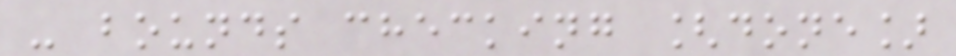- bounds checking [done]
